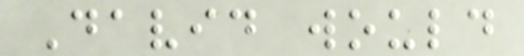David would
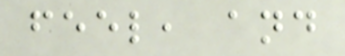feel, and
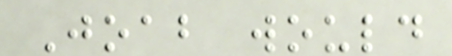Joab would
